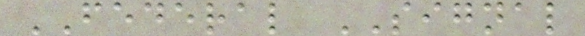FEDERAL SIGNAL
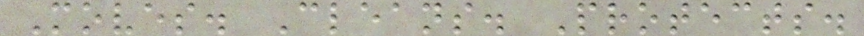Moves. Cleans. Protects.
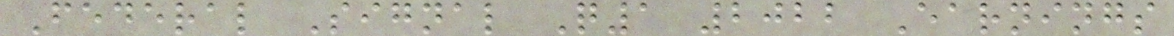Federal Signal Q1 2022 Earnings
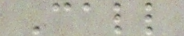Call
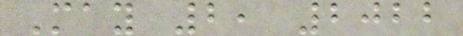May 2, 2022
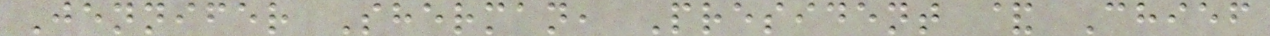Jennifer Sherman, President & Chief
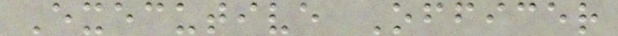Executive Officer
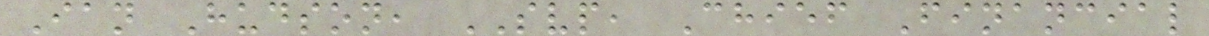Ian Hudson, SVP, Chief Financial
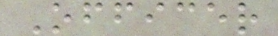Officer
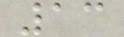13
